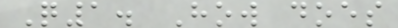Q1. How does
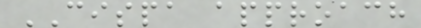CISPA approach
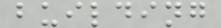building
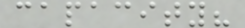capacity?
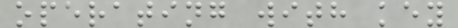operating with key
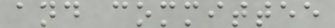and committee
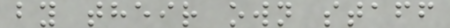by their own staff
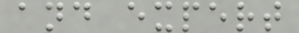and expert
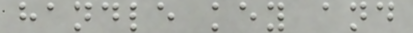handle key and
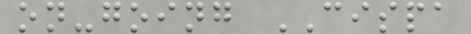on-going CISPA
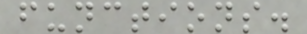functions.
